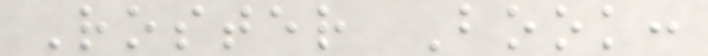Roster Book:
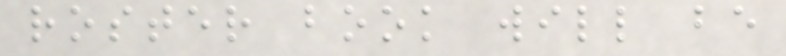roster book will be
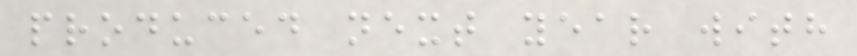produced next year with
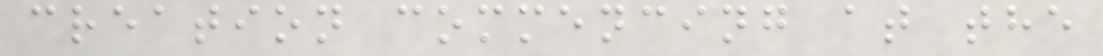creation commencing at the
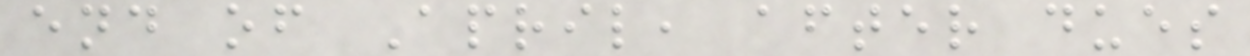end of April, after dues
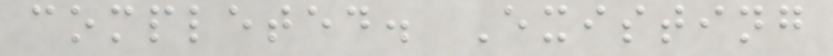completed. Existing
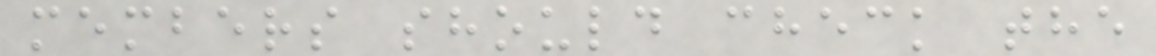members should check the
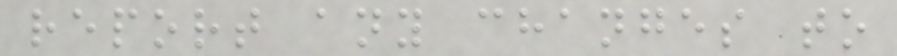report any changes to
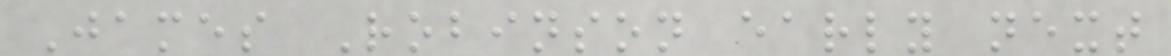James Robinson early next
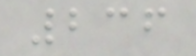236
